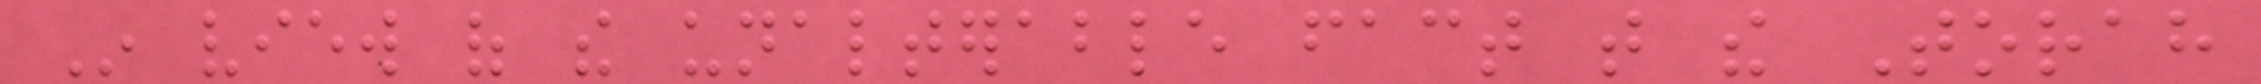In view of the unalterable fact that the Torah
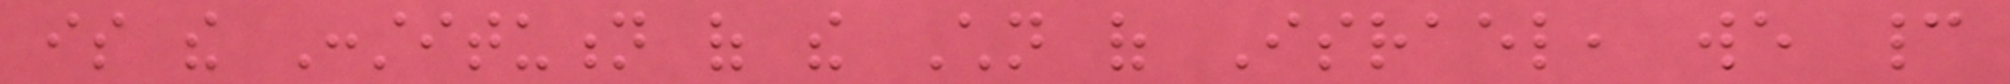is the Constitution of the Children of Israel, we cannot
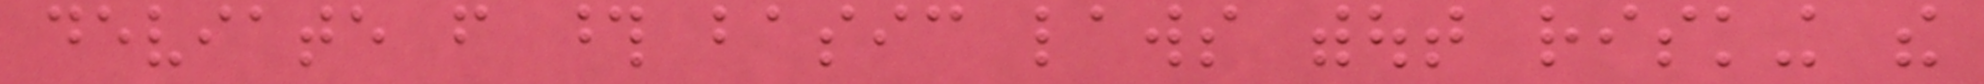deviate from those basic laws without risking the
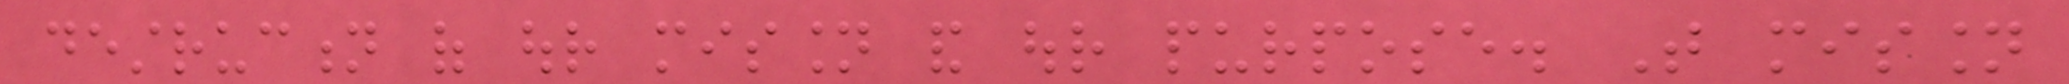destruction of our mission and our purpose. That mission
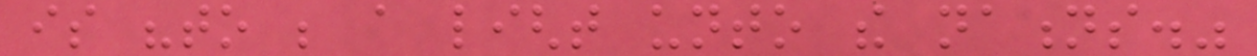is "to be a light unto the nations."
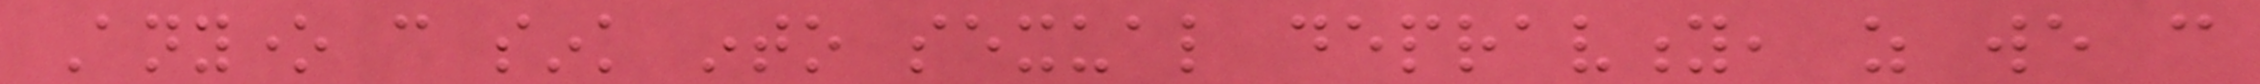Anyone can sink into sexual depravity, as we can
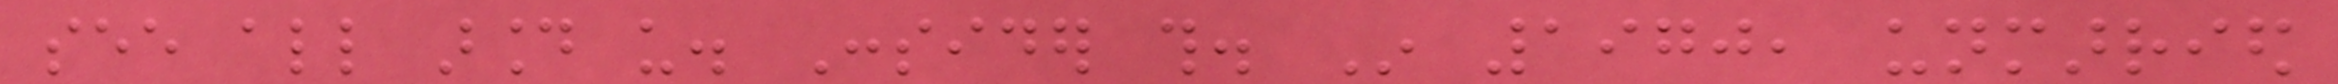see all around us. Consider this. In 1970, unmarried
